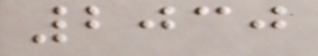2030
